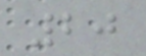20
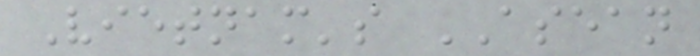Vietnam's ASEAN
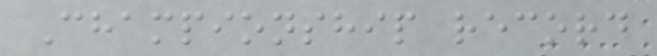Championship record
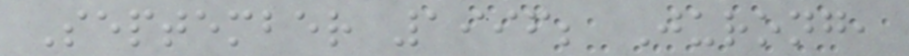September 1996; Jurong,
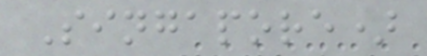Singapore)
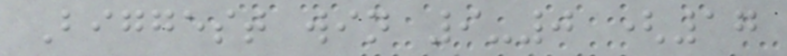Biggest win 9-0 (17
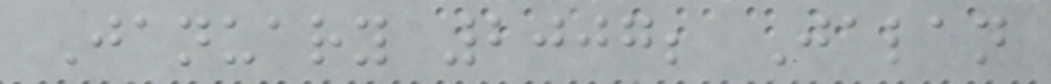January 2007; Jalan
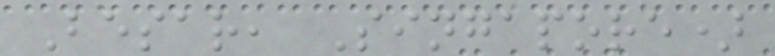Besar, Singapore)
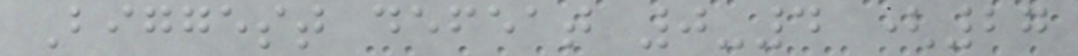Biggest defeat 0-4 (27
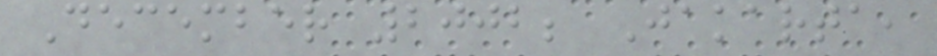December 2002; Jakarta,
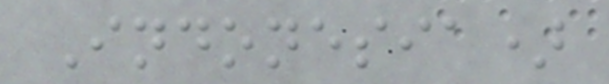Indonesia)
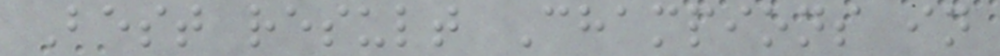Best result Champions in
